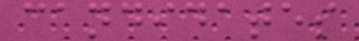candidates
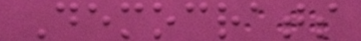Democrats
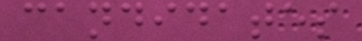candidates
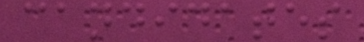candidates
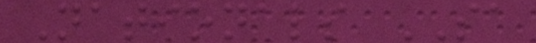Nationals SA
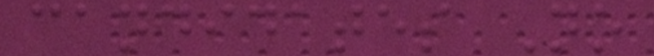candidates No
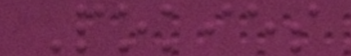Pokies
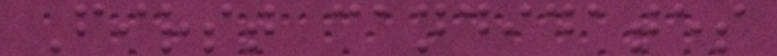First candidates
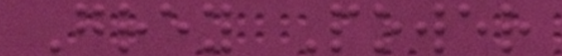Grey Power
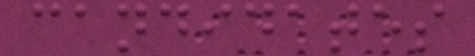candidates
